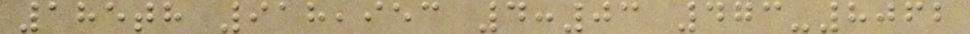185th 918,953 4:03 473-8062
